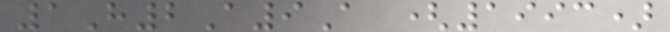1H2A9A (1993)
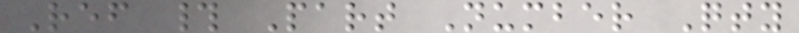Ref # Part Number Qty
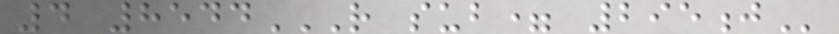4 8544R SUB= 295J
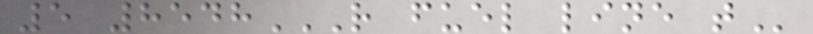5 8548R FUEL LINE T
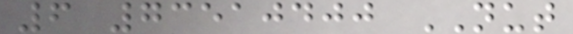6 73510400 NUT
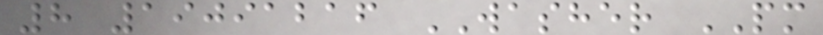8 19091216 WASHER PM
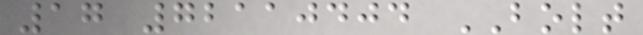17 72110404 BOLT
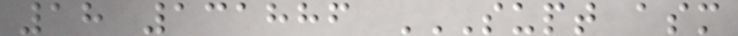18 131886 SUPT ASM
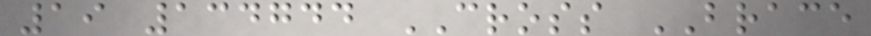19 134744 CROSS BRACE
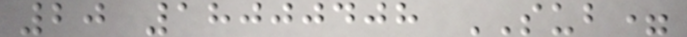20 18000408 SUB=
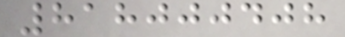818000408
